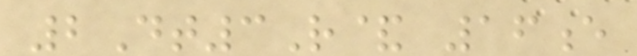2Dt3R& 16e
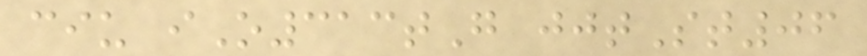ciu iO313tG jjtSt06
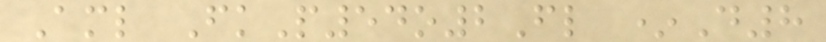Aml FkP54o2Fl *D8
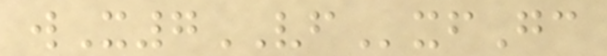wX7VFxfGc
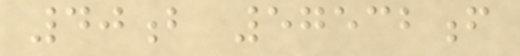40b 57532f
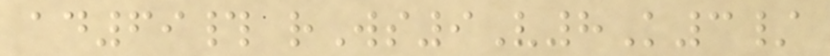ad69# rWs9V8K3/
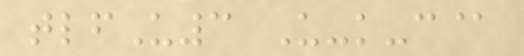tlfU3 U-k-c@
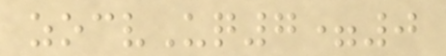zocvUq7=0
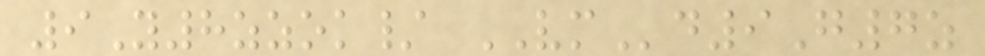9Y8zzok/ VMd9G7z
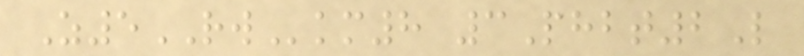Z5RWkm8 3Phbt2L
